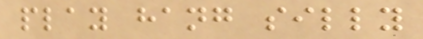play hang silly
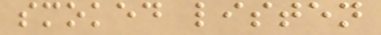smoked listen
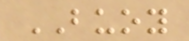BUOY
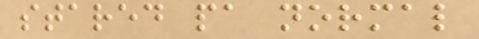stared pa normal
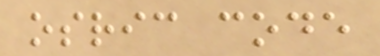osric code
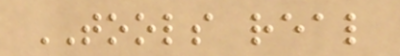TOOLS real
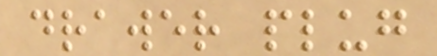drawer plug
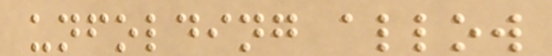unfolding allow
